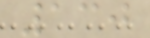130
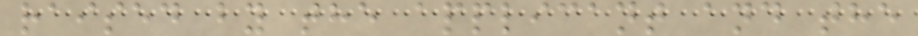raised by the applicant and the
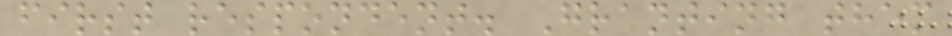first respondent. Granting them
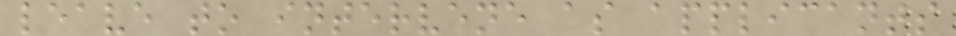leave to intervene as applicants
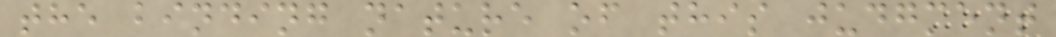the binding nature of this judgment
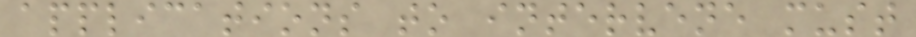applications to intervene must
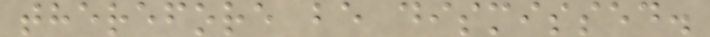therefore be dismissed.
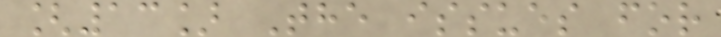[13] The issues for
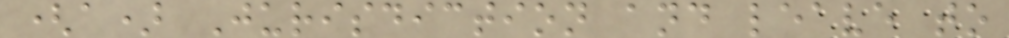(a) Jurisdiction and leave to
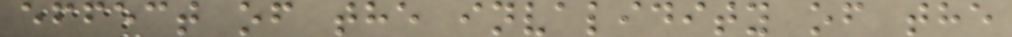effect of the invalidity of the
